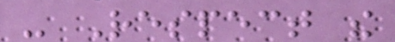- Respect the
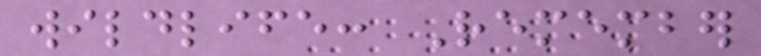wildlife: Remember
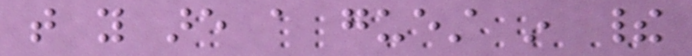that you are a guest in their
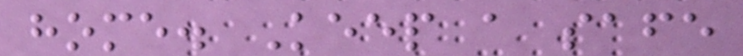home. Keep a safe
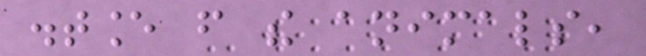distance from the animals,
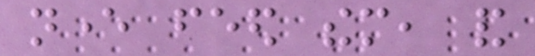never feed them, and
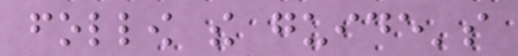follow the guide's
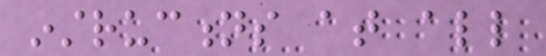instructions at all
